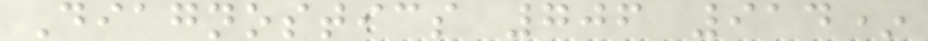Diagnostics 706 914*
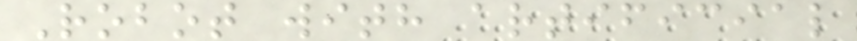Robot with artificial
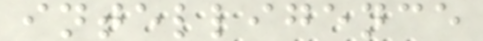intelligence
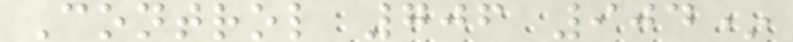Control 706 904*
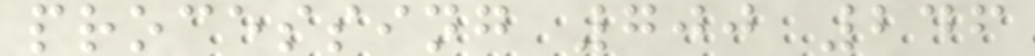processing 700 246
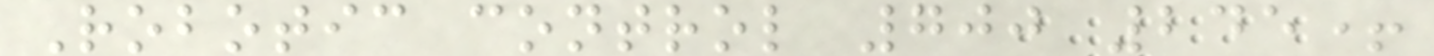Robotic control 700 245+
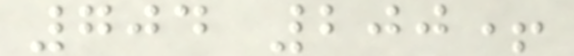704 200+
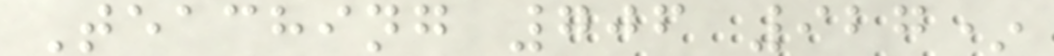Teaching 706 927*
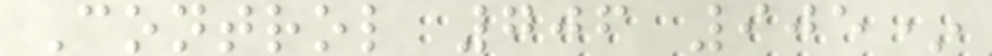Control 706 905*
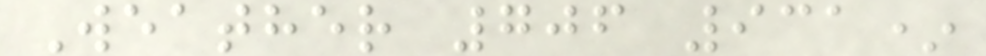Weather 706 931*
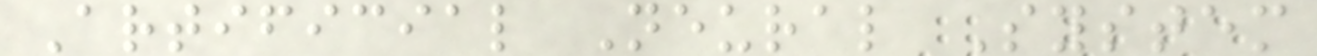Artificial Neural System
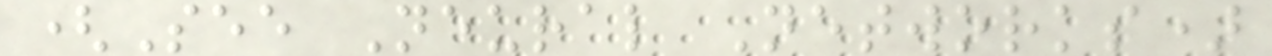(See Neural Networks)
